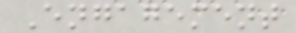Engagement
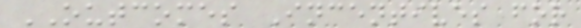OUTCOMES Incentives for
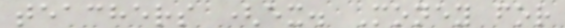teachers (ex. Money for
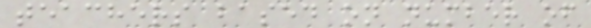teachers based on number of
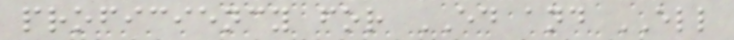proficiency for ED and ELL
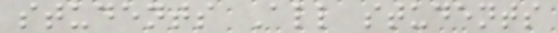students All students
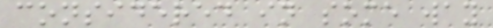considered in some way
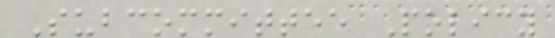Subcommittee Policy
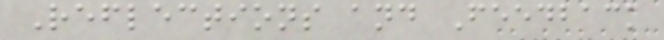Reflections and Feedback
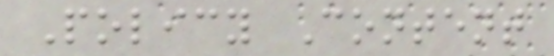Policy Content
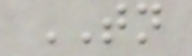TN
